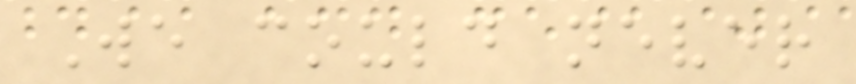We could never
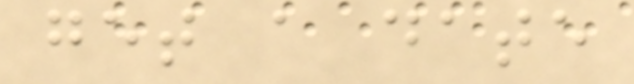get a date
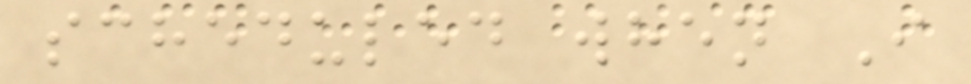scheduled when I
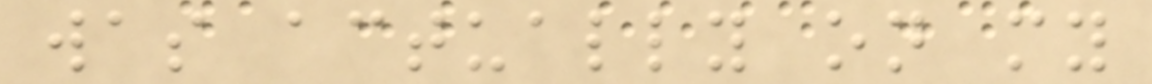was actually on my
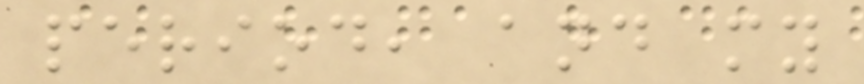period, and my
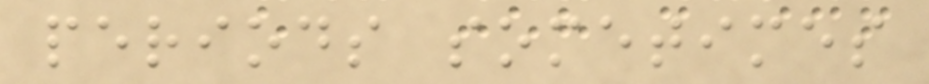periods sometimes
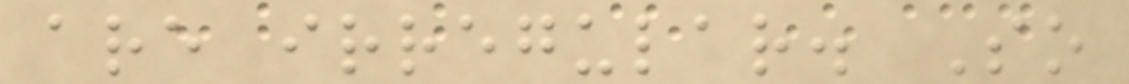are irregular. So
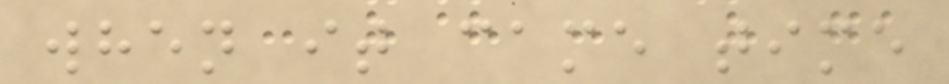when it came time
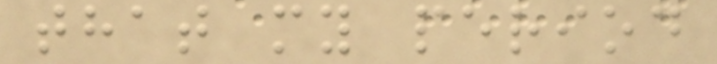that my period
